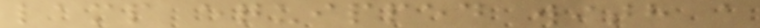lamp equipped with a
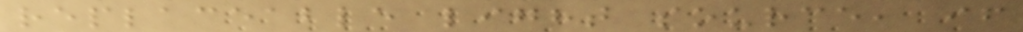replaceable light source, if
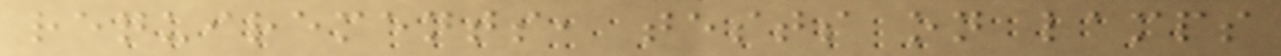requirements, tests on lamps
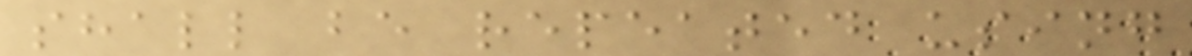shall be repeated using
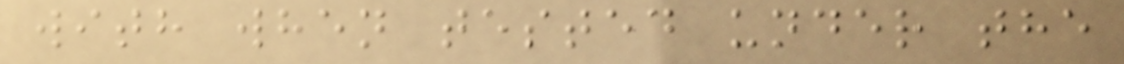with when tested under the
